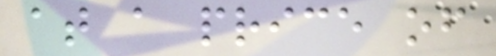at a price of
